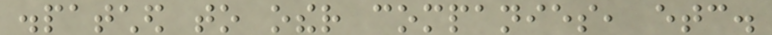dispatched to other companies, etc.
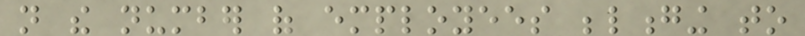not the number of employees belonging to
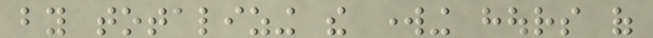by totalizing the working hours of
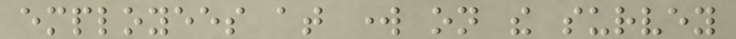employees at work on the survey
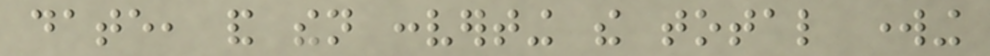date, and then converting the total working
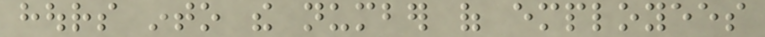hours into the number of employees
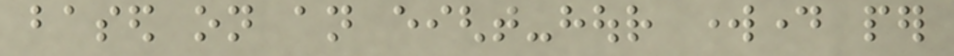based on an eight-hour workday per
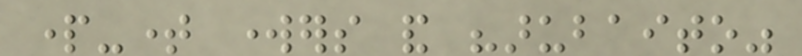part-time workers and "arubaito"
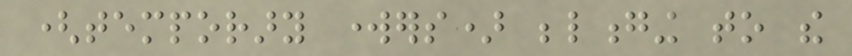(temporary workers) belonging to the
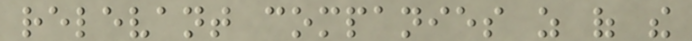relevant companies as of the
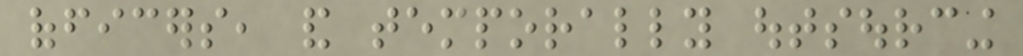officers, and temporally outsourcing
